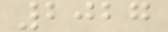2027
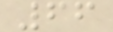66
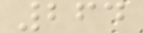264
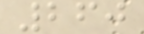260
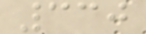330
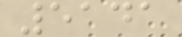5141
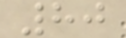80
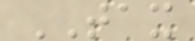TAX
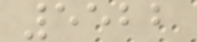5522
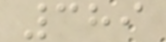389
